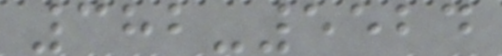382-5524
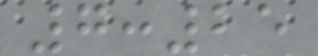7:25
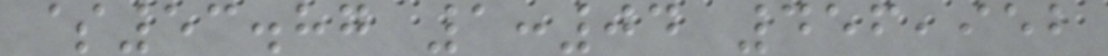$53.87 1:04 456,952
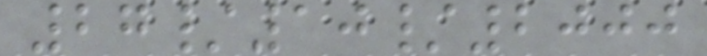27/10/2000
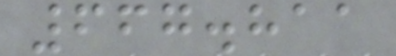667.811
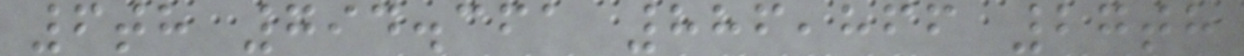6th 794.361 886,866 27th
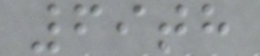69th
